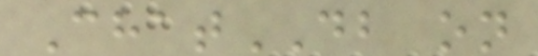ChatDB on
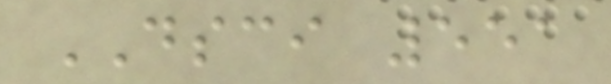DSCI 551
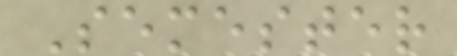Semester
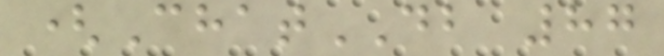(ChatDB 87
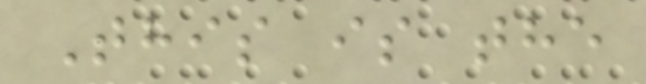This is the
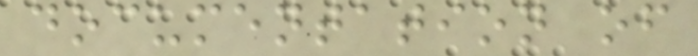documentation of
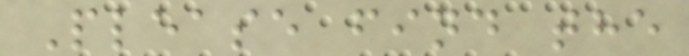Please find the
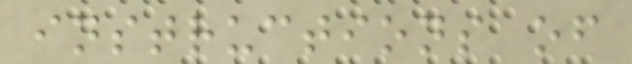instructions of
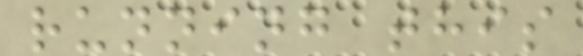running this
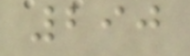290
